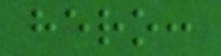hero:
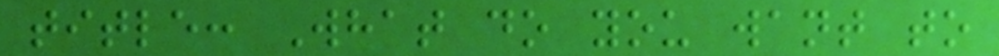title: What do you want to
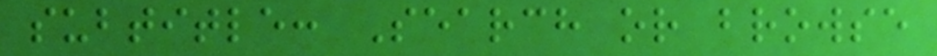subtitle: Search or browse
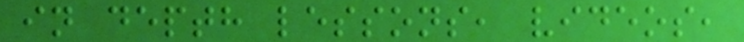in depth lessons, videos,
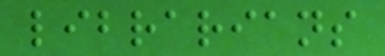librarians
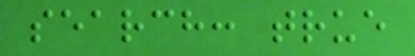search: true
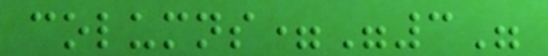columns="3"
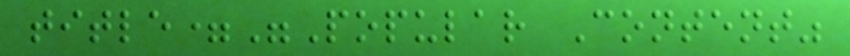title="Popular Content"
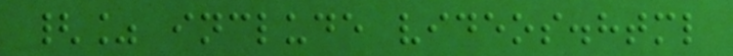{% include videos.html
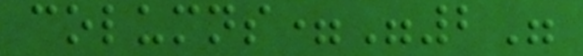columns="2"
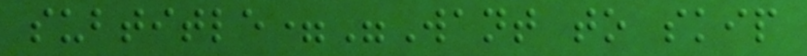subtitle="Want to skip
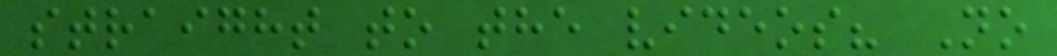straight to the videos? No
